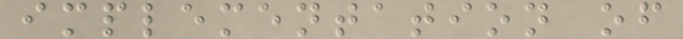implementation of
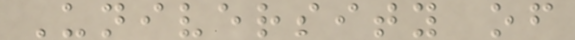University of
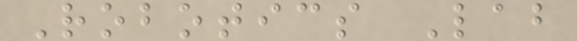Robotics Lab
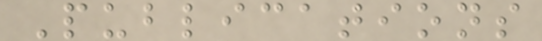Publications
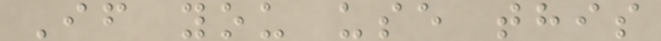If you use this
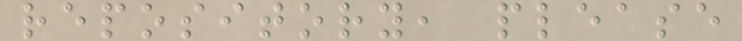repository, please
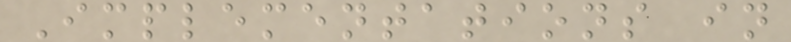Implementations in
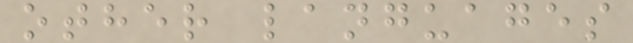other languages
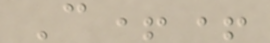C++
